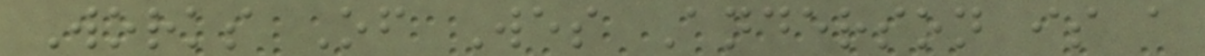Works Of Wes Anderson is a
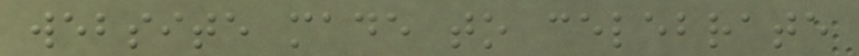website made to celebrate
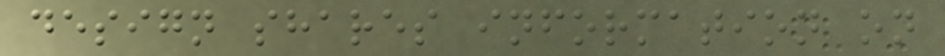design shares information on
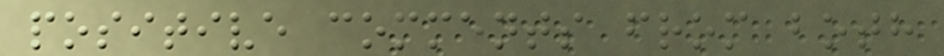positive comments from both
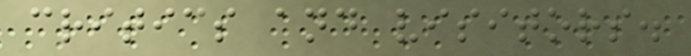critics and visitors.
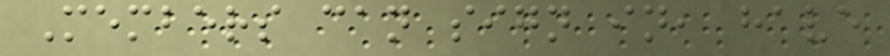Members can sign in, have
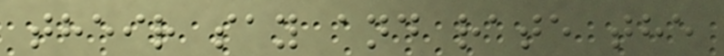their say and rate the
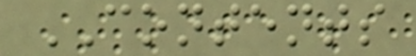CONTENTS
